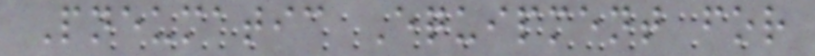Pneumatic Equipment for
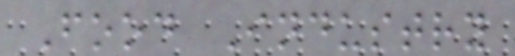Food Industry
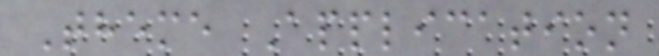Theme Application
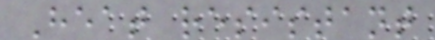Heat resistant
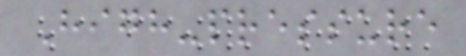High-pressure
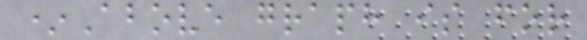*Above graph is for
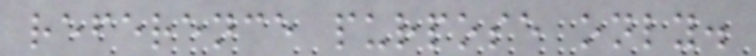reference purpose only.
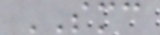SMC
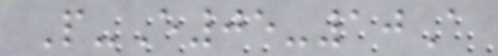P-E05-10A
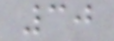30
